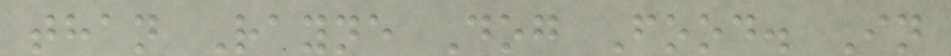than Rayne Dog Food. In
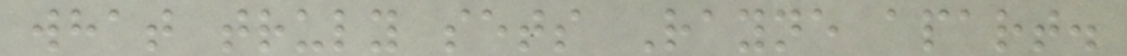what truly sets Rayne apart.
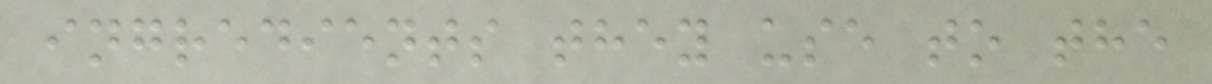ingredients they use to the
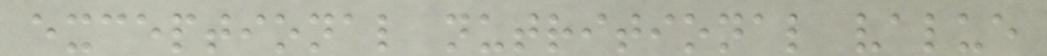exceptional nutritional value
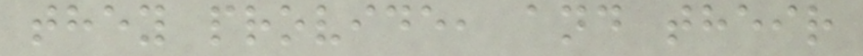they provide, and their
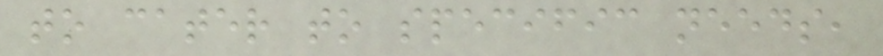to cater to specific needs,
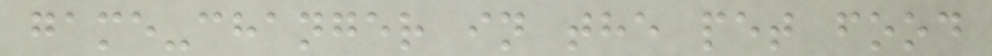game-changer in the pet food
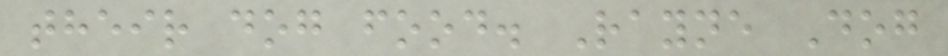their dog food. Rayne Dog
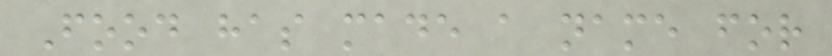Food has made a name for
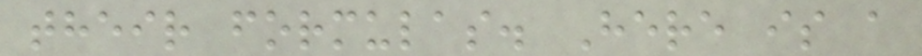their formulas. Here is a
